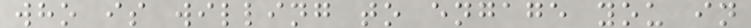who is willing to engage you in
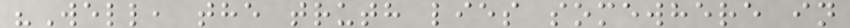"Well, the truth lies somewhere in
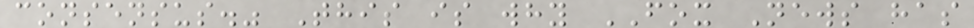consensus." This is why FOX News has
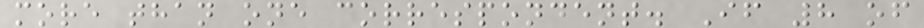more than one correspondent. If 8 of
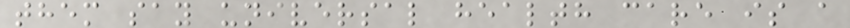them say universal health care is a
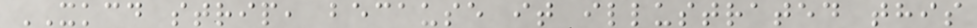XKCD strip, because it illustrated this
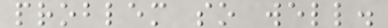problem so well.
